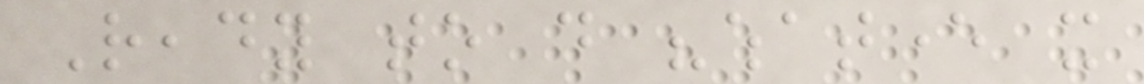Ready to do "whatever it
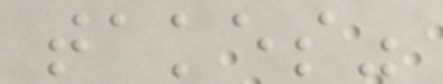takes"
